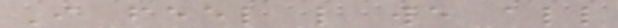I feel like we all
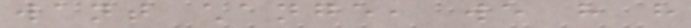want change, we have have
